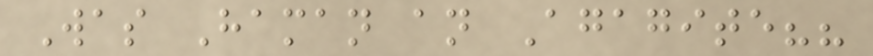Was Haman an Agagite??
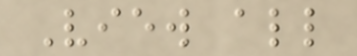View all
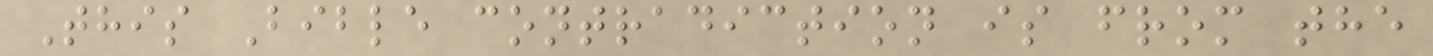This Bible contradiction is from the
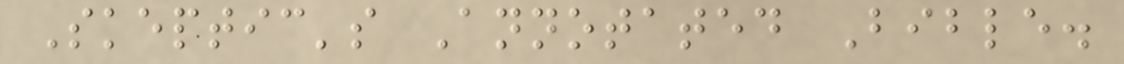Skeptic's Annotated Bible.
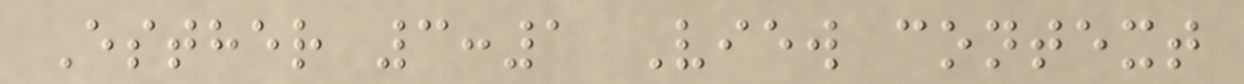Esther 3:1 View context
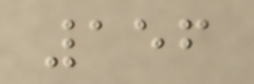156
